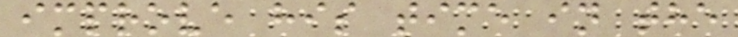improve his time in the
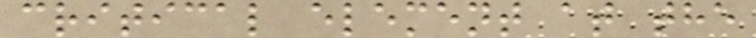critical element at the
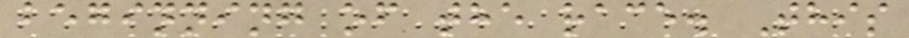beginning of the race. This
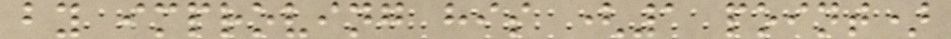by improving his (1 point)
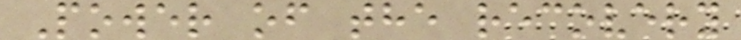Power of the recovery
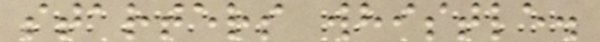starters whistle.
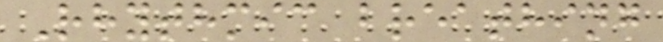Rhythmic breathing
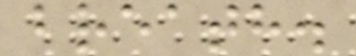breath.
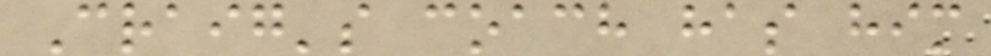Craig's coach has him
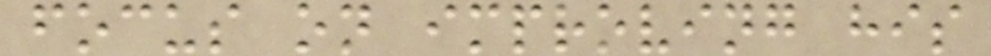focus on improving his
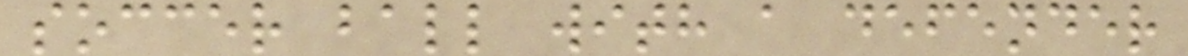soccer ball with a defender
